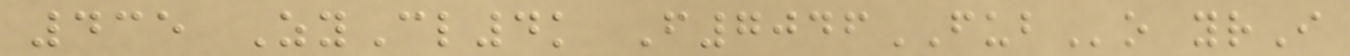435 ZyCl4k F7046FUBo yrI
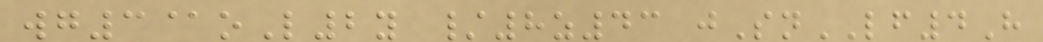wg3@oL2y /8z43 jSnLF4H
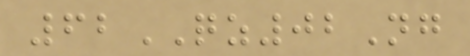62QZ02Ng
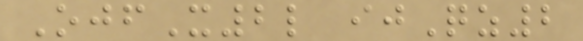OjfX2l ijQz2
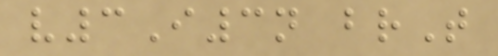v3I3n brT
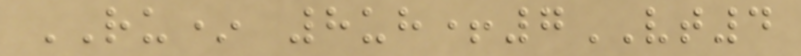RU* 8uh+7VT4
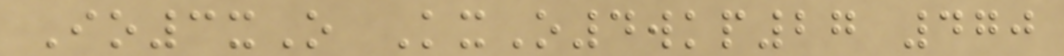Io3xO KxO4wkp27 470
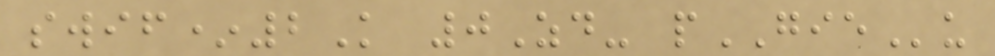swif*2K 0Zd- pGIEu
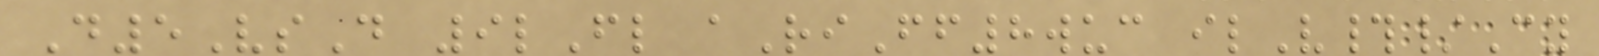D5VsD 9lFl aRiFf8wuc ilV#/Cy
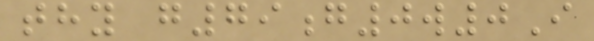thy g79g0w0I
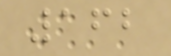162
